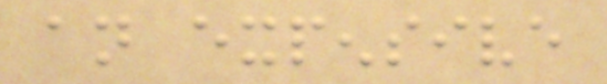an expensive
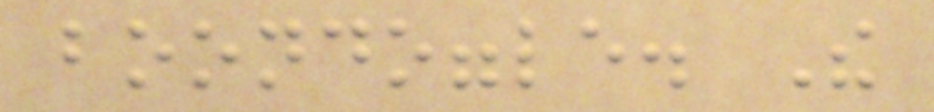boondoggle. The
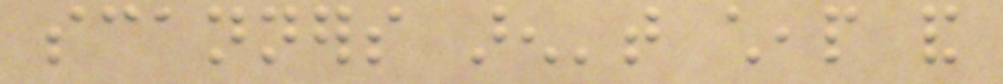scanners aren't cheap and
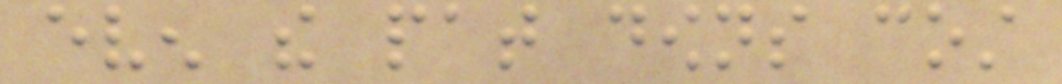even the pat downs cost
